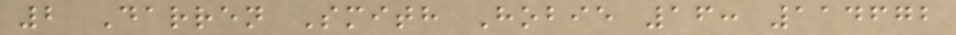2 Darren Smith Hobie 16: 114672
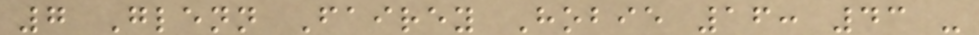7 Glenn Fairey Hobie 16: 43 -
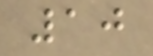10
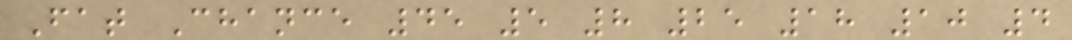Fat Chance 45 5 8 25 18 10 4
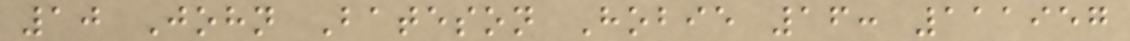10 John Bateson Hobie 16: 111957
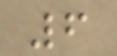6
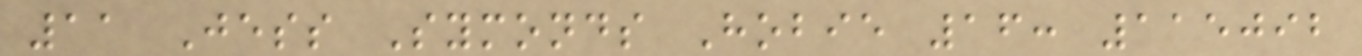11 Jess Symonds Hobie 16: 115092
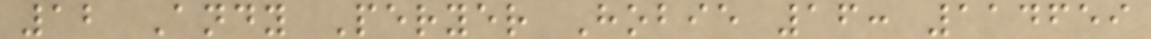12 Andy Peryer Hobie 16: 114659
